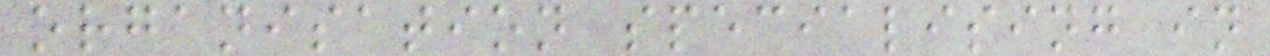organisation specialising in
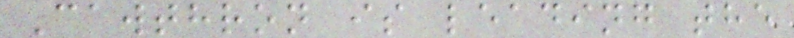Cawthron is leading the
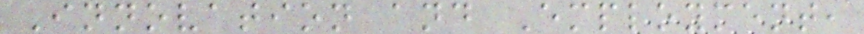Innovation and Employment,
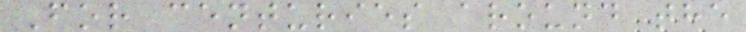For centuries around the
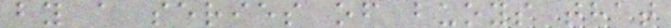by a series of buoys that
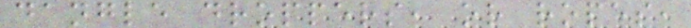dangle droppers, or ropes,
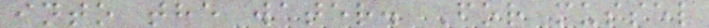into the water. For mussel
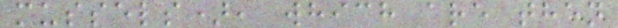mussels), which are then
